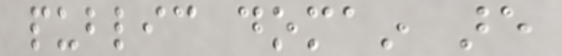public domain are
